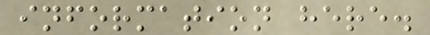information here.
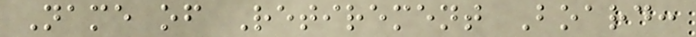Name of Retirement Board:
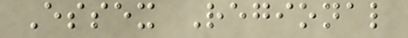Essex Regional
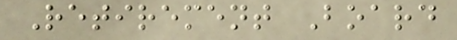Retirement Board
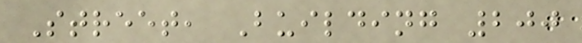Street, Building 200
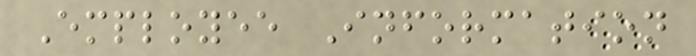Employee Information
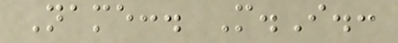Name:. M.I.:
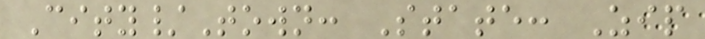City/Town: State: Zip
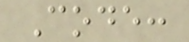Code:
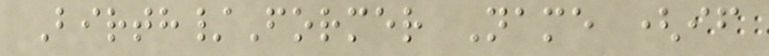Birth/Former Name (if
